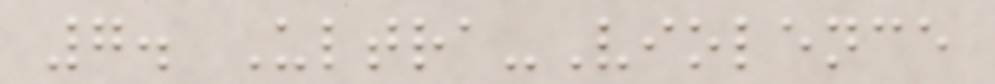7. Ultra-Violence
